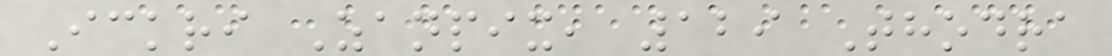Ickri Zanpix, 129 Thodra
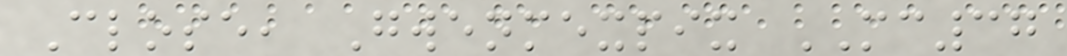Close, Gwenmexpix MC37
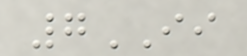7II
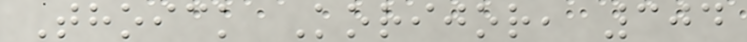Thoick Korijor, 304
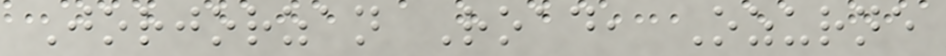Jorjorzan Road, Ozurne
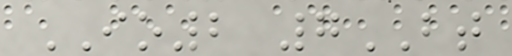IO2 7BT
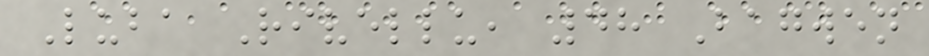Luba Rivellu, 48 Bagwen
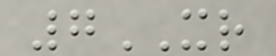7XR
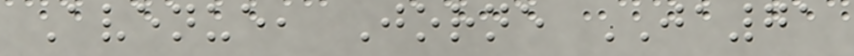Avenue, Jorne JA71
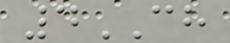4CH
